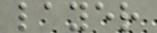layer
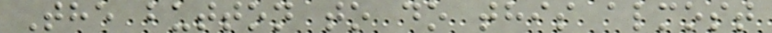The button to do this almost
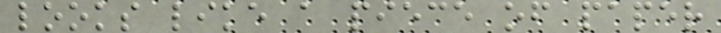looks like a piece of paper
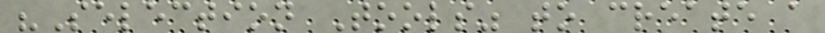"Selection Tools" to create a
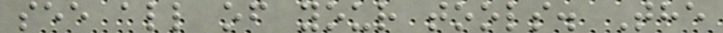see all of your tools. The
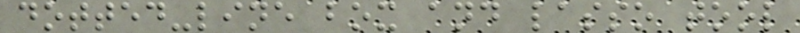dotted-line box and lasso tool
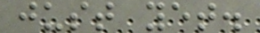just yet.
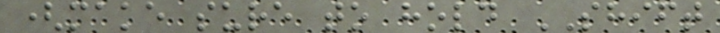(make sure to hold SHIFT
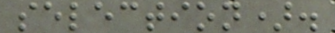selection).
